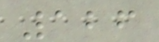126
